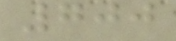700
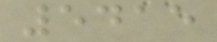5415
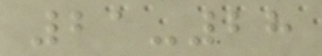21-28
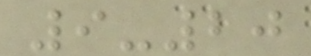9-20
